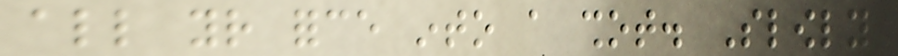all your force into a shot. Slowly
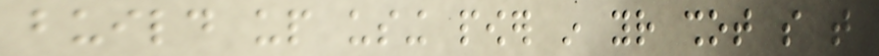build up using power in your shot so that
